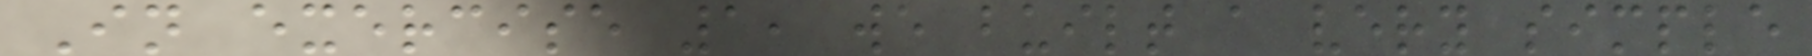In exercise 1, we built a very simple
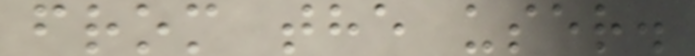from the user.
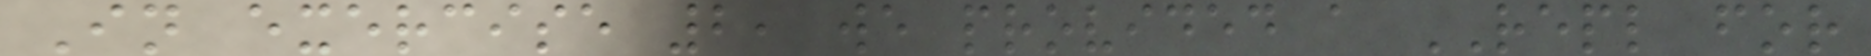In exercise 2, we provided a REPL for
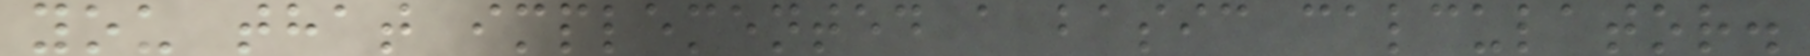you that implemented a basic calculator.
